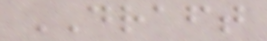DRAFT
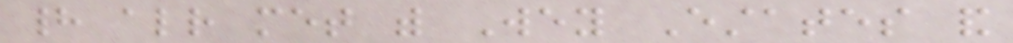had already met with Wey Estates and
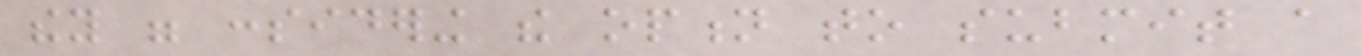they were considering the option to submit a
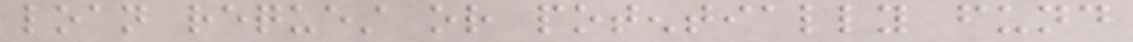loan request or potentially fund
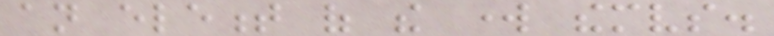an element of the work themselves.
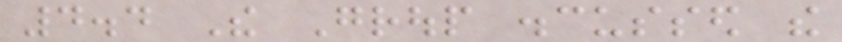4.4 The Group discussed the
